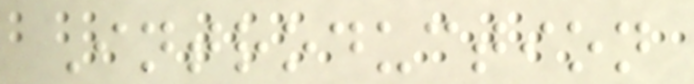Introduction
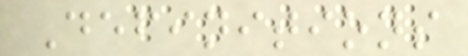Definitions
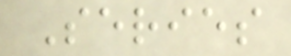Series
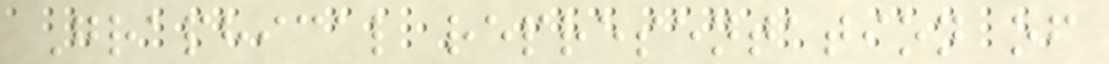Graphical representation of
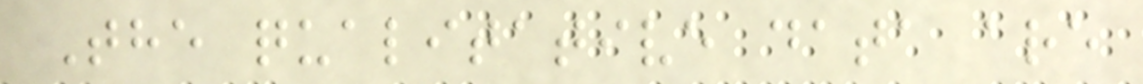The qualitative data are
